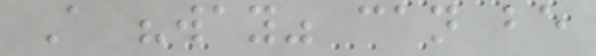A "way" can be
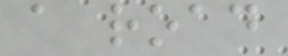a road
